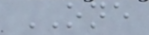ONE
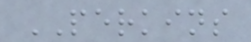PERKINS
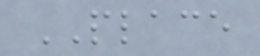PLACE
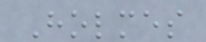Holmes
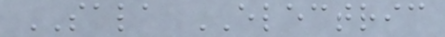SALA ELECTRIC
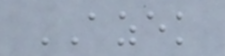AZEK
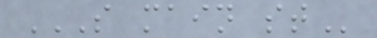S MAIN ST
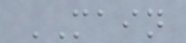MAIN
